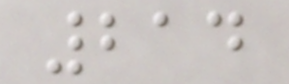214
